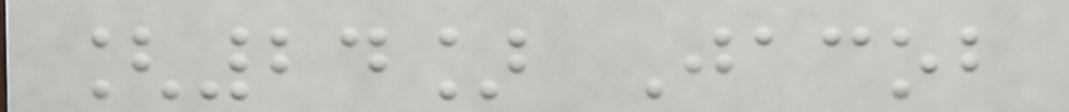[24] Jacob
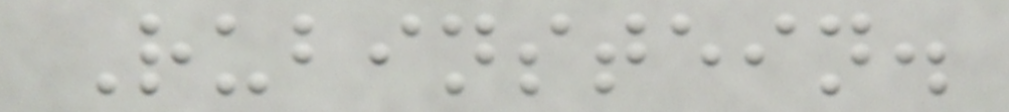Rubinstein.
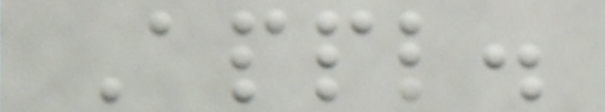Appl.
